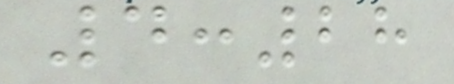4:28
